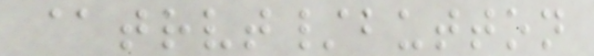@trvt/button
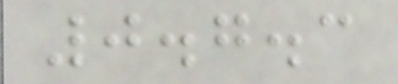0.7.3
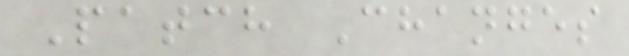Patch Changes
